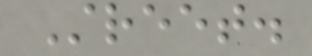Street.
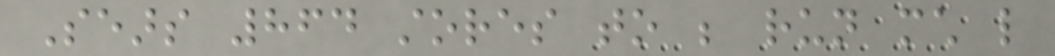Sears 864 stores to be run much like
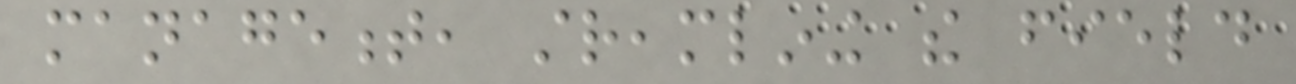management, streamlining the field
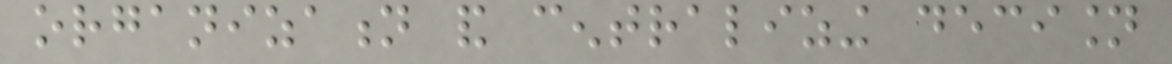organization and centralizing decision
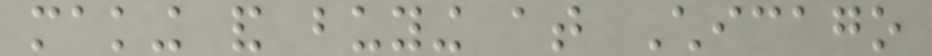making and buying at Chicago
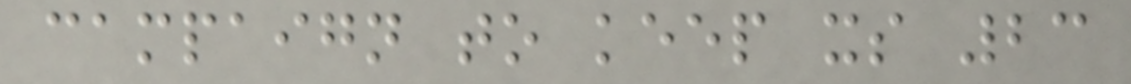campaign to keep its 23
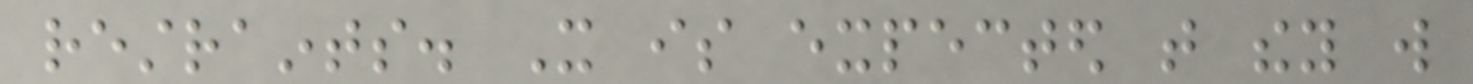restraints. It is expected that they will
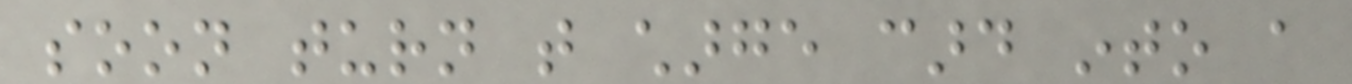soon turn that charge card into a
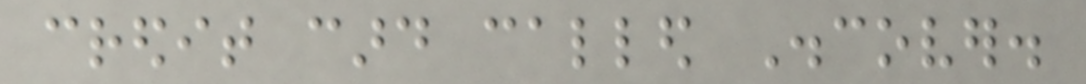credit card called Discover.
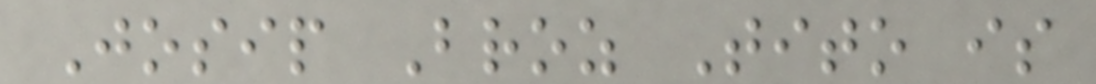Josip Broz Tito is
